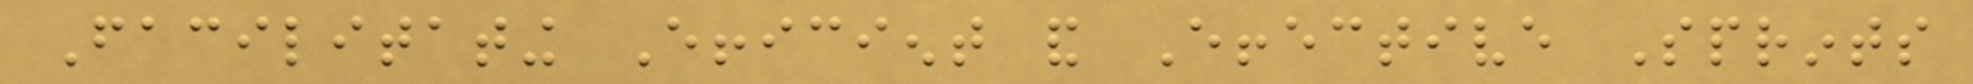Facilitating Efficient and Effective Sprints
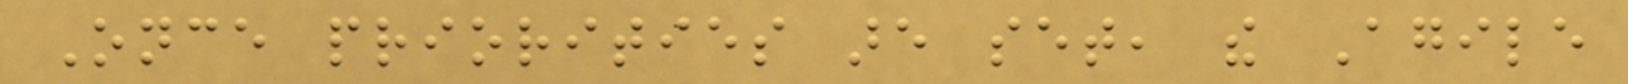Once priorities are set, the Agile
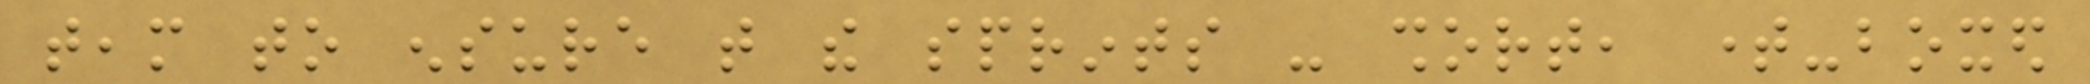team to ensure that the sprints - short, time-boxed
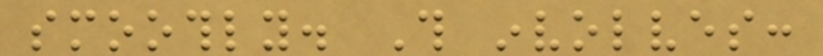smoothly. This involves:
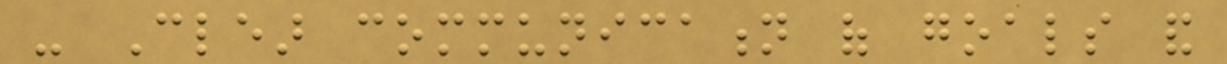- Clear communication of goals and
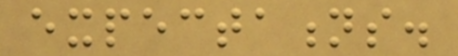expectations.
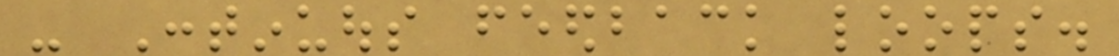- Continuous feedback loops.
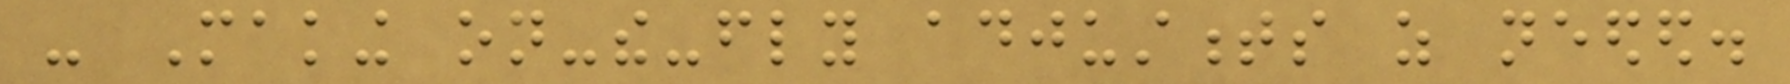- Making on-the-fly adjustments as needed.
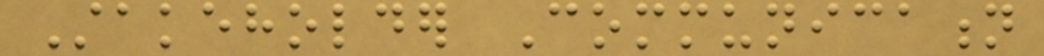Stakeholder Communication
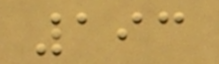193
